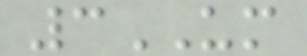3UM
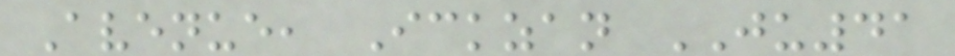Avenue, Ickzan JU41
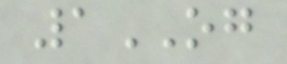1OG
